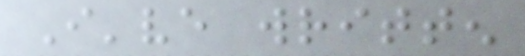I've written
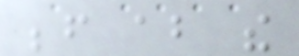before about the
